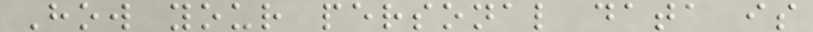How your personal data is
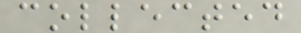collected
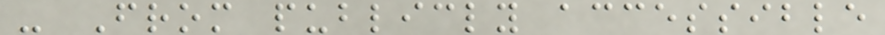- From publicly accessible
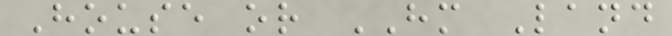House or HM Land
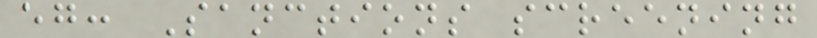eg: Sanctions screening
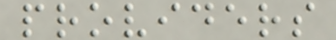providers
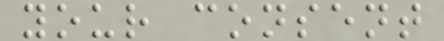your consent
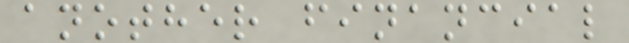another financial
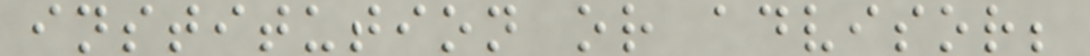institution or advisor;
